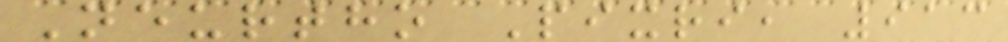Neurtho Pixri, 913
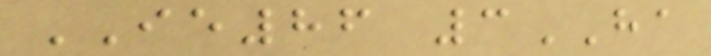IE86 3HA
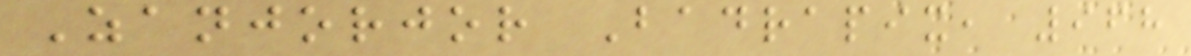Zanjorjor Badrapix, 968
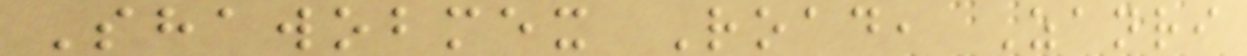Shawobmex Road, Zanri
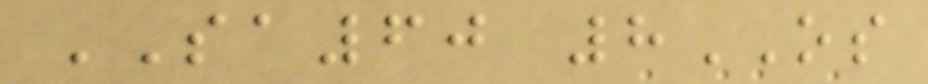SA60 8OS
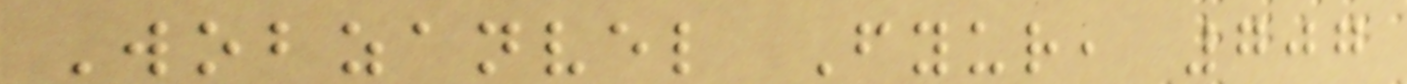Wobzanvel Fyur, 707
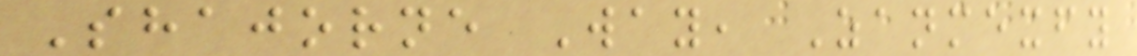Shajorne Way, Zanmexfy
